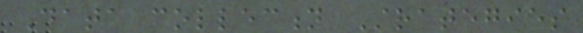Data collection Strategies
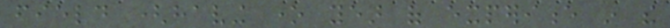field (having one year of experience in the
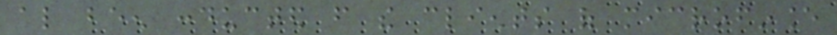also been conducted from the clients of microfinance
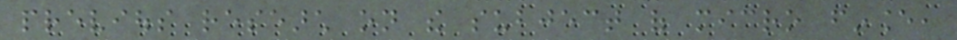previous research on the subject of micro finance,
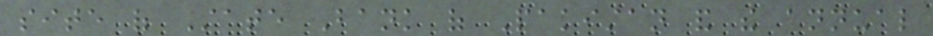site of State Bank of Pakistan and the annual
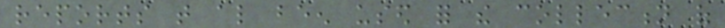reports that also been used for the collection of
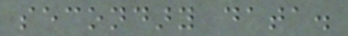secondary data.
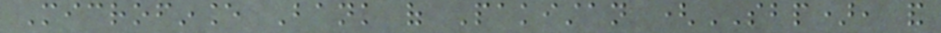Microfinance Bank of Pakistan (SBP), and
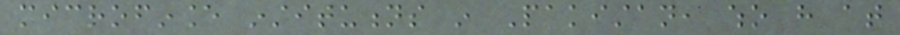microfinance institutions in Pakistan, who have at
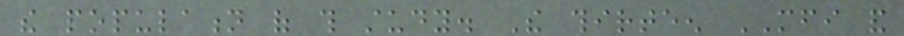the population of this study. The thirteen MFI and
